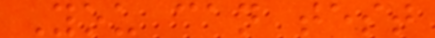You can test
